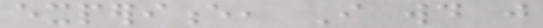experience, I would just
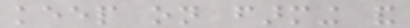keep on farming and
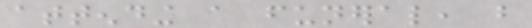attending a funeral, but
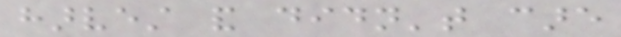harvest and didn't care
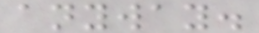anyway.
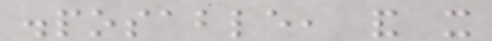disposable, and it
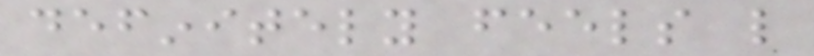definitely feels like
